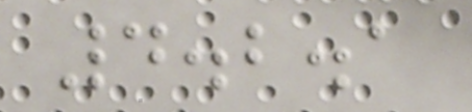4.2.1
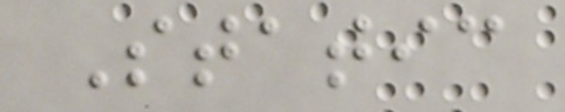Static
